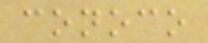conoco
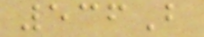536B
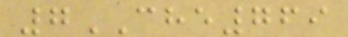7CHE769
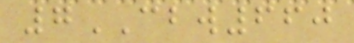7CBW660
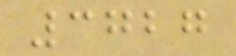3727
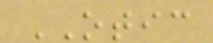OTIC
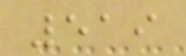519
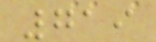719
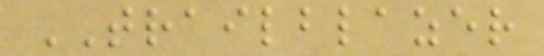TRAILBLAZER
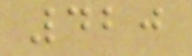420
